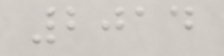2014
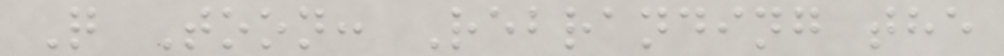Q Toon: Rebranding the
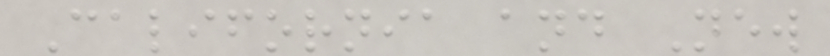California and New
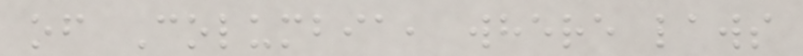of Columbia, where laws
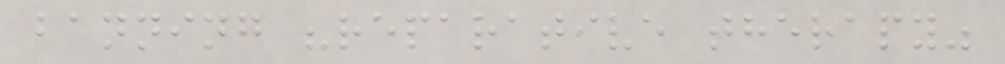banning "reparative therapy"
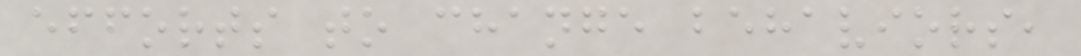efforts to change behaviors,
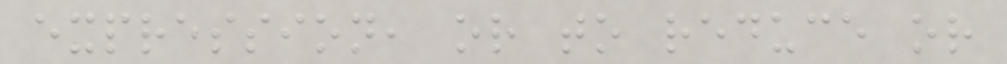expression, or to reduce or
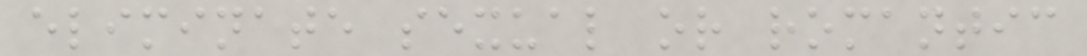eliminate sexual or romantic
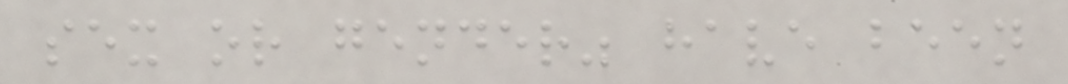sex or gender" have been
